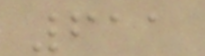611
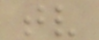tv
